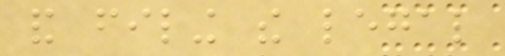and filing the legal
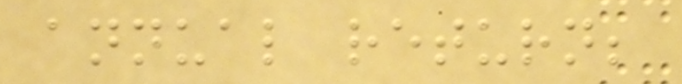annual return;
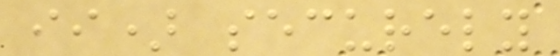ii) securely
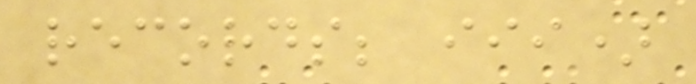records; iii)
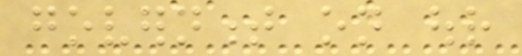government on our
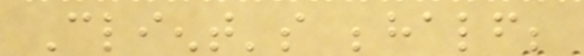Client's behalf;
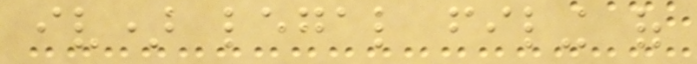iv) legal filing of
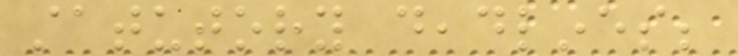statutory deadlines;
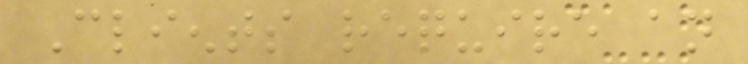Clients require an
